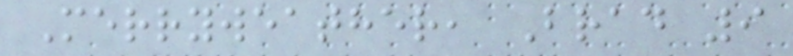Merryweather, Brad 9
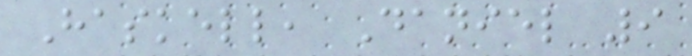Haskell, Daniel 9
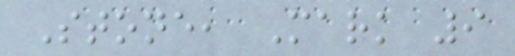Stone, Mark 9
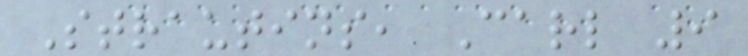Strautins, Carl 9
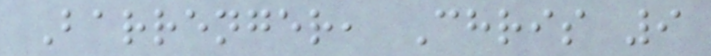Barrenger, Chris 9
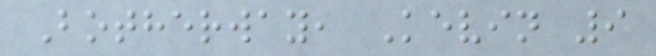Botherway, Kevin 9
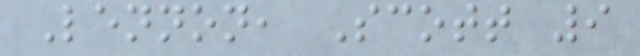Lennon, Scott 9
